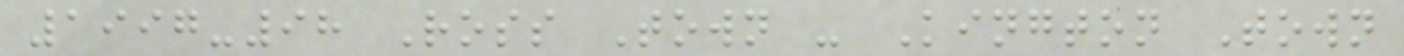1997-98 Ross Town - Kington Town
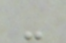-
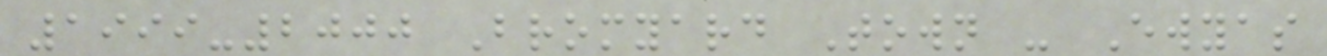1999-2000 Bromyard Town - Ewyas
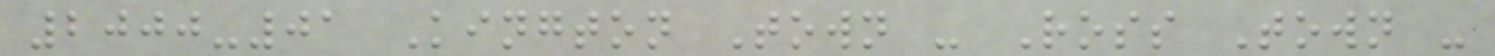2000-01 Kington Town - Ross Town -
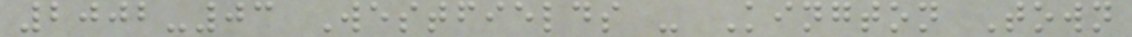2002-03 Westfields - Kington Town
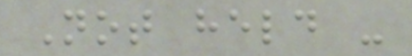Not held -
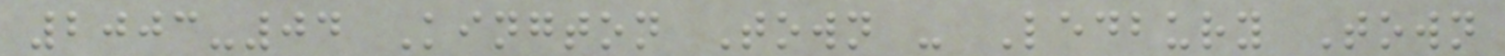2003-04 Kington Town - Ledbury Town
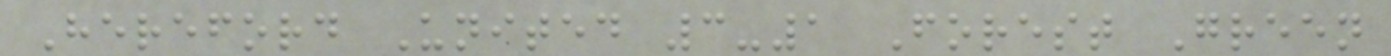Hereford United 3-1 Forest Green
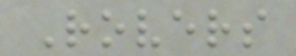Rovers
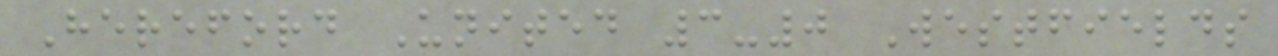Hereford United 3-0 Westfields
